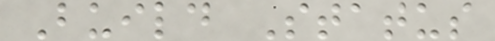Build Status
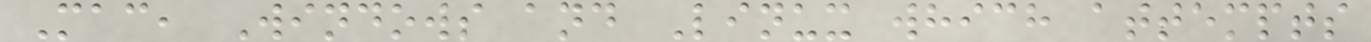Mac, Windows and Linux which attempts
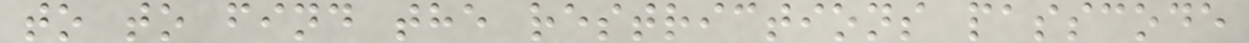to to find the restrictions passcode
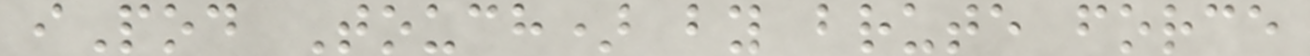iPod Touch) by brute force
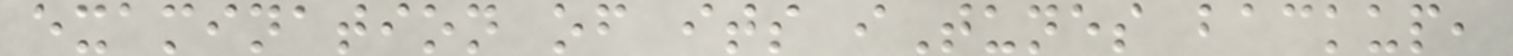examination of its iTunes backup,
